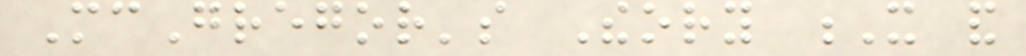McGregor's Theory X and
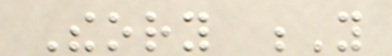Theory Y
